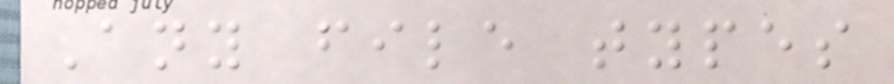Any file types
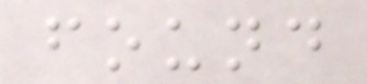found
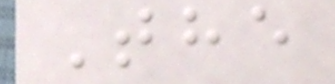The
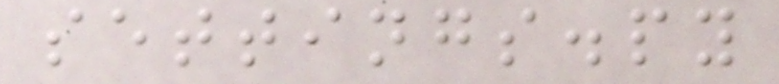settings.py
